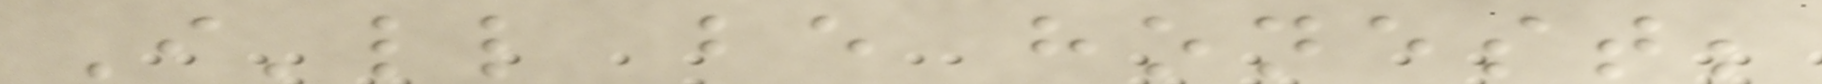I'll be honest;
